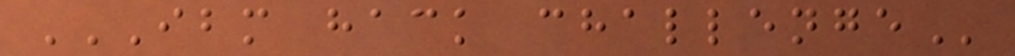IBM HACK CHALLENGE
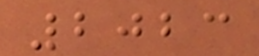2023
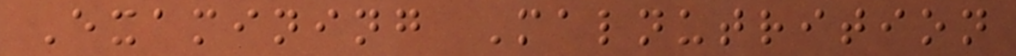Examining Malnutrition
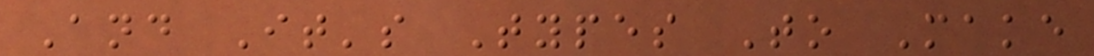And It's Types To Make
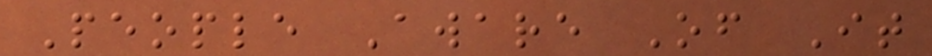People Aware Of It
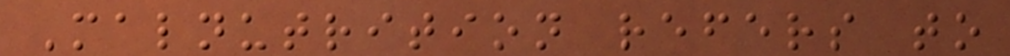Malnutrition refers to
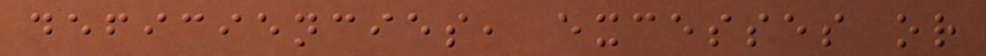deficiencies, excesses or
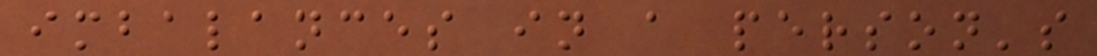imbalances in a person's
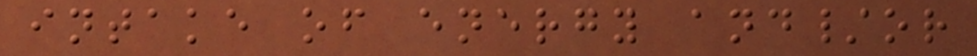intake of energy and/or
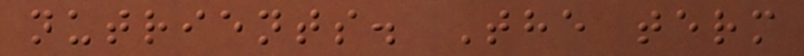nutrients. The term
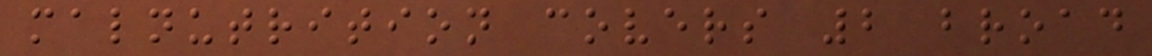malnutrition covers 2 broad
